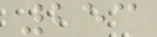253
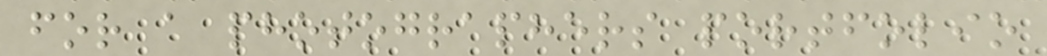for a photographers portfolio
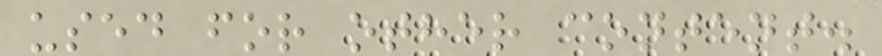used for other content.
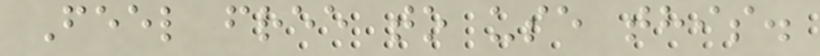Feel free to use this.
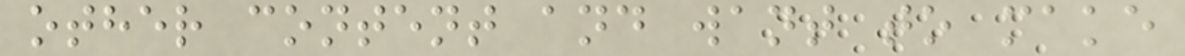other content and want to make
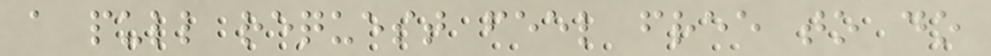a pull request feel free to do
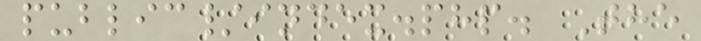public/index.php. The
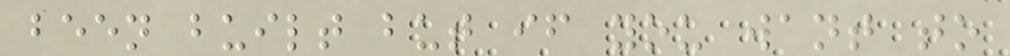been built but if you want to
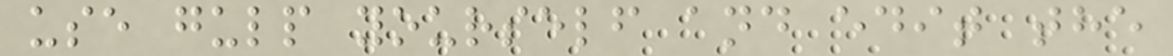use gulp yourself and edit the
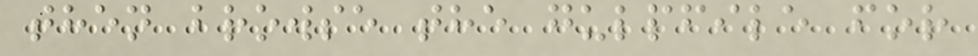then browse the gulpfile for
